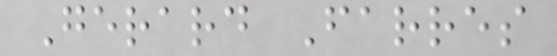Gerard Farres
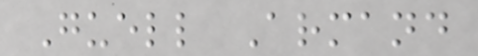Guell Armand
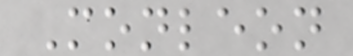Monleon
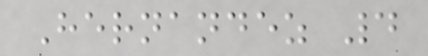Hernandez 4
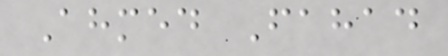Ahmed Fahad
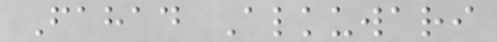Fahad Alkuwari
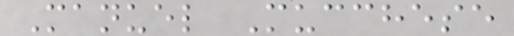Manuel Mucchese
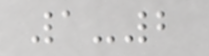1-2
